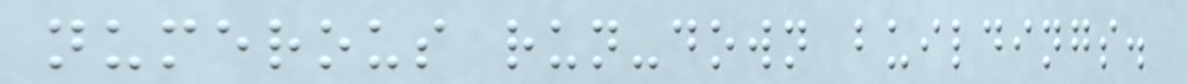numerous run-down buildings.
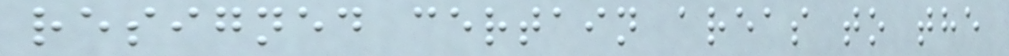resigned certain areas to the
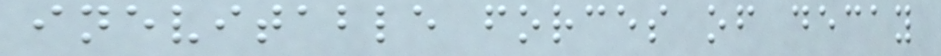inevitable forces of decay
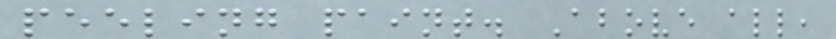peeling paint. Above all,
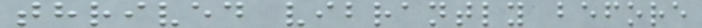thrived vibrantly before
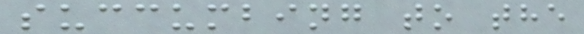succumbing to the
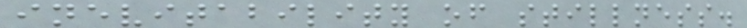inevitability of stillness.
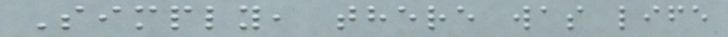Simply, there was life
